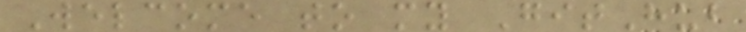Welcome to my GitHub
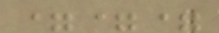===
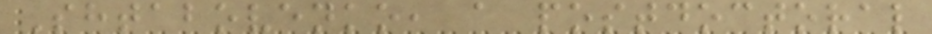Shtabovenko, a postdoctoral
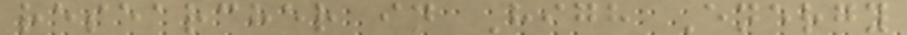researcher in High Energy
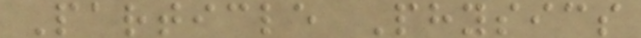Particle Physics
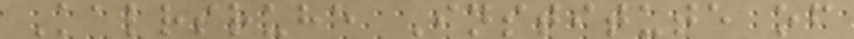Kalrsruhe Institute of
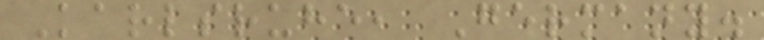Karlsruhe, Germany.
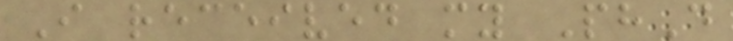I received my PhD
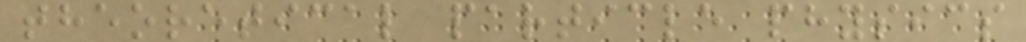theoretical particle physics
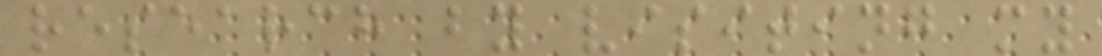research by visiting my
